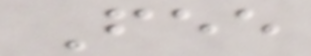Fee
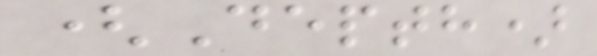(Depth)
